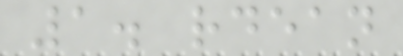1. rdean
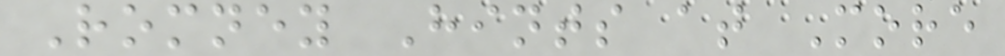Romney Hints at More
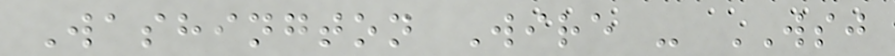Washington Wire - WSJ
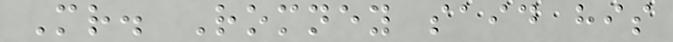Mr. Romney said his
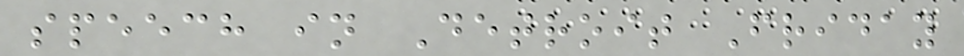speech in Detroit Friday
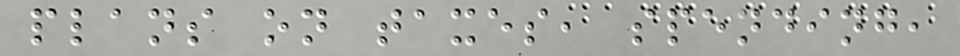plans on taxes, spending,
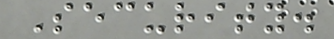Security.
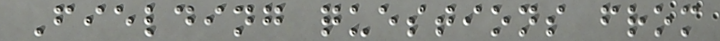Fielding questions from
